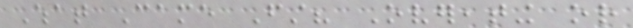What Came First? Overeating or
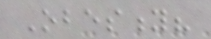Obesity?
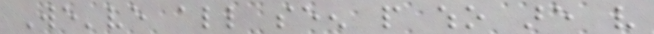We've all seen people who are very
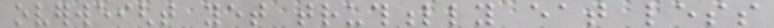overweight yet truthfully eat less
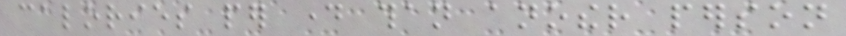calories per day than another person
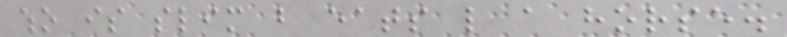who is slim but eats like a horse.
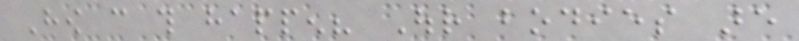How can this happen? Our bodies are
